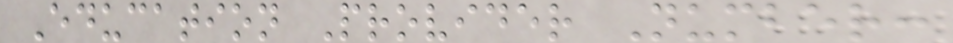Education Provider Number:
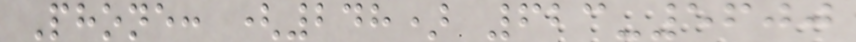Phone: (248) 623-5600
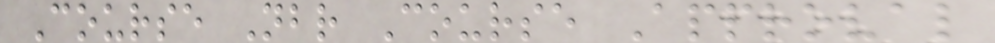Course Nbr Course Approval
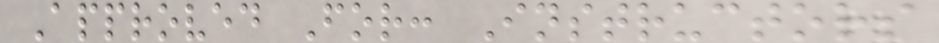Approved For: Instructors
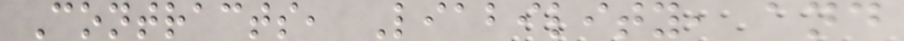Contracts, Liability, and
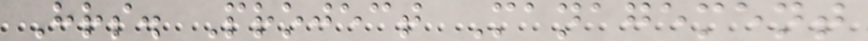Hrs. Project Management
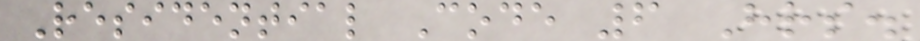Residential Code 6 Hrs.
